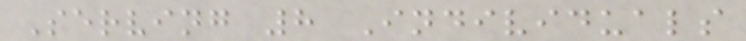Serving 8 Individuals
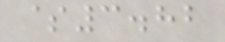$3.82
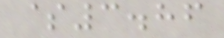$3.86
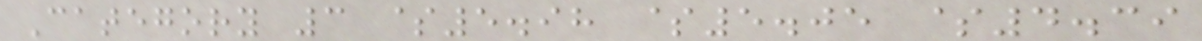Category 3 $5.98 $5.05 $4.39
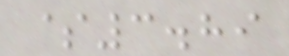$3.89
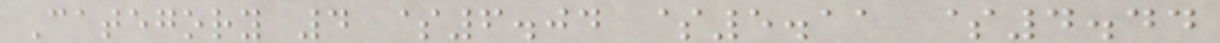Category 4 $6.04 $5.11 $4.44
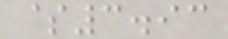$3.93
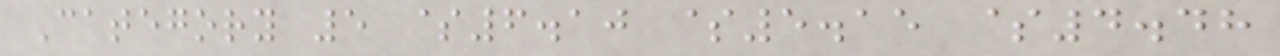Category 5 $6.10 $5.15 $4.48
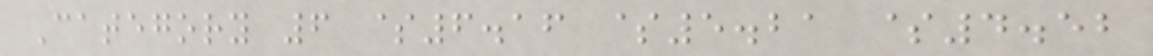Category 6 $6.16 $5.21 $4.52
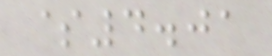$4.01
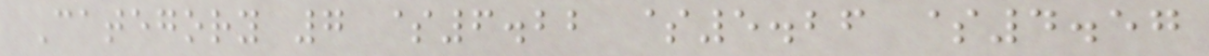Category 7 $6.22 $5.26 $4.57
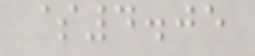$4.05
